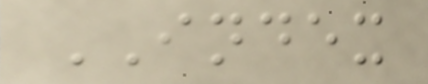INDEX
